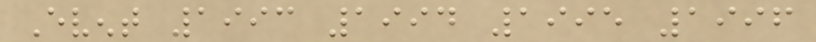Event 1993 1994 1995 1996
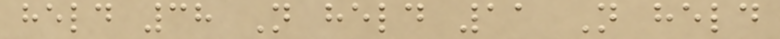held 38 Not held 11 Not held
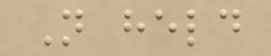Not held
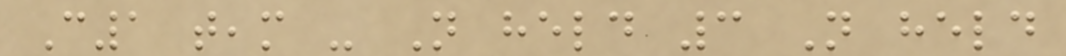C1 team - Not held 3 Not held
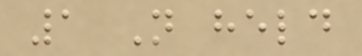1 Not held
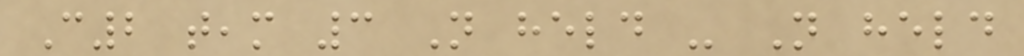C2 team 3 Not held - Not held
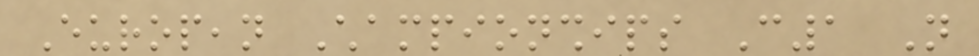European Championships C1 Not
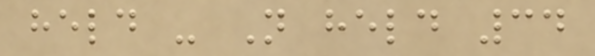held - Not held 34
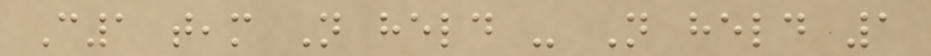C1 team Not held - Not held 1
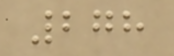278
